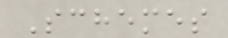Schemes
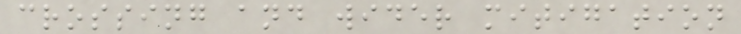crossing and wider mitigation
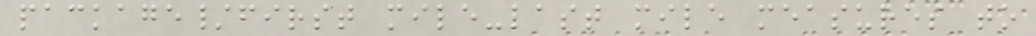package/first mile-last mile measures to
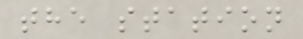the station
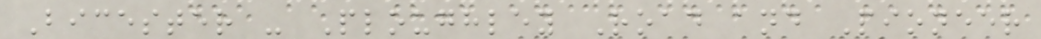Bicester - Ploughley Road and Pioneer
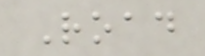Road
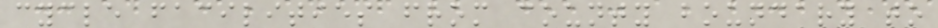cycle facilities from county boundary to
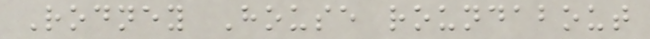Rodney House roundabout
